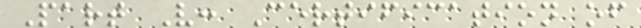Part V: Certification of
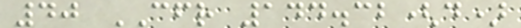40 CFR 144.32(d)
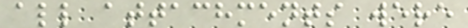all attachments were
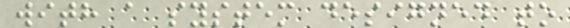with a system designed to
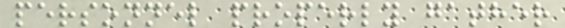personnel properly gather
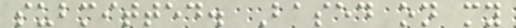submitted. Based on my
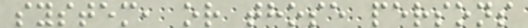system, or those persons
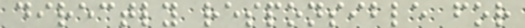directly responsible for
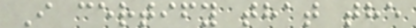I certify that the
